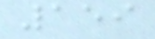159
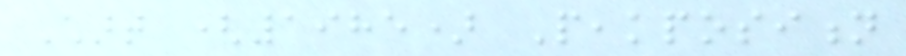Chart (1985) Peakposition
